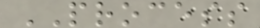PROCESS
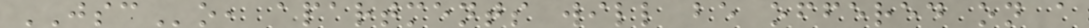JSCo, apartments will be offered on a
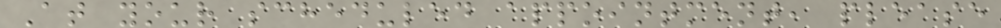At your scheduled appointment, please
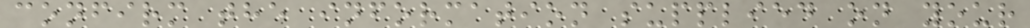confirm the information supplied on your
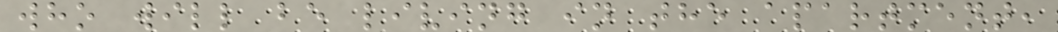who will be living in the apartment,
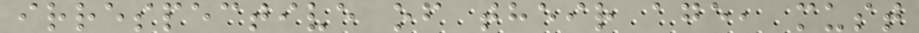irrespective of their age, must
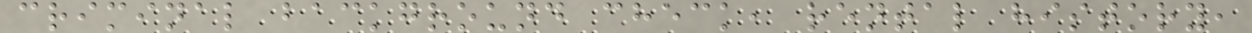criminal background check, rental history,
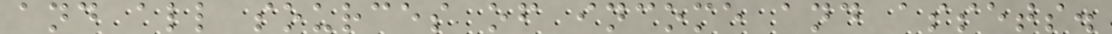and all sources of income and assets.
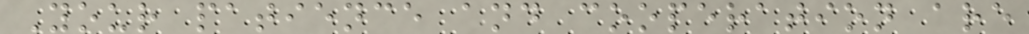Your patience and cooperation are
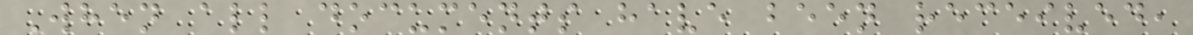When all documents have been received,
